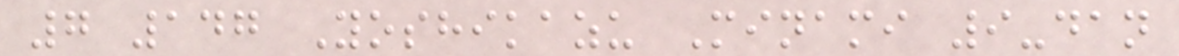7 147 Yoshikazu Minami 9-dan
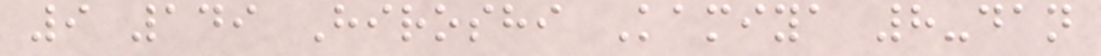9 149 Hiroshi Kamiya 8-dan
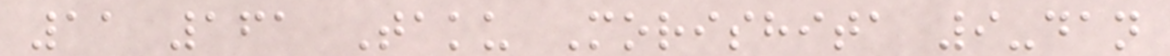11 161 Taku Morishita 9-dan
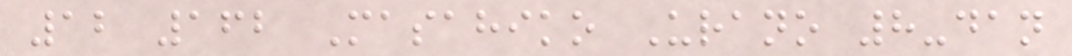12 162 Masahiko Urano 8-dan
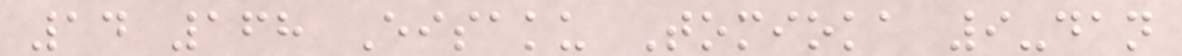14 168 Eisaku Tomioka 9-dan
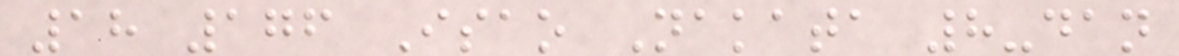18 176 Isao Nakata 8-dan
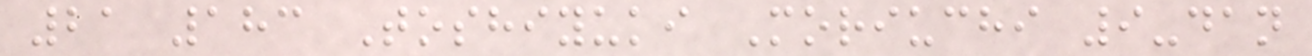21 183 Toshiyuki Moriuchi 9-dan
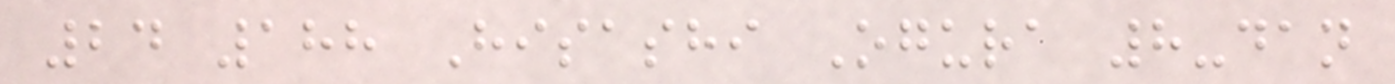24 188 Hisashi Ogura 8-dan
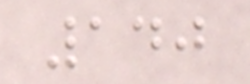140
